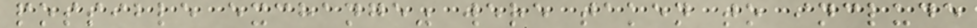possible exchange" were taken to include
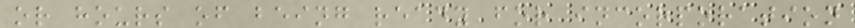or hours of being ready for incorporation
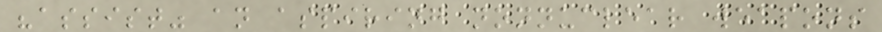"assist" an aspiring nonnuclear weapons
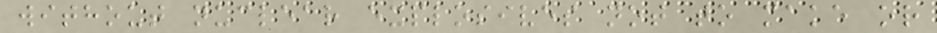without nuclear explosives not to make or
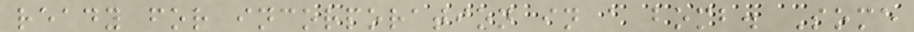ready for incorporation in a bomb. Some
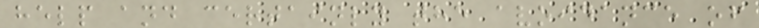help and certainly the avoidance of
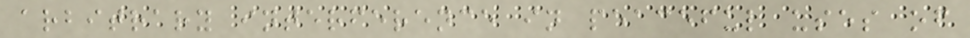arbitrary interference in peaceful uses of
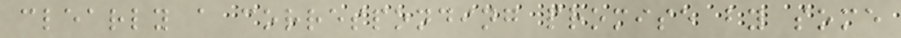clearly a corresponding promise by some
